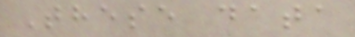These data
